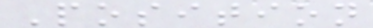Position
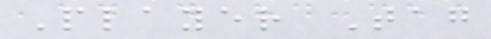Player Tag
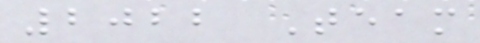2022 Team
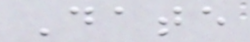Date
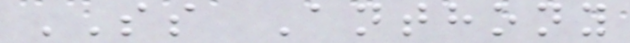SS Anthony
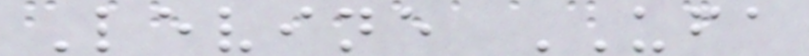Levine UFA
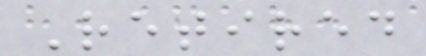Retired
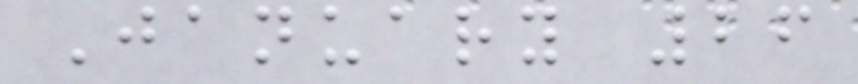January 26
